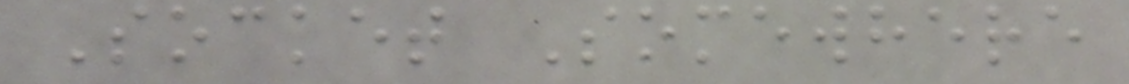Socket Somewhere
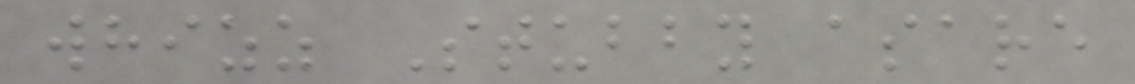whizz Stubby asare
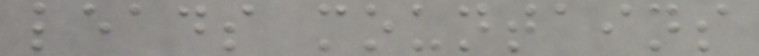leads mountains
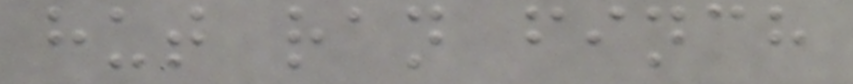hut ran finch
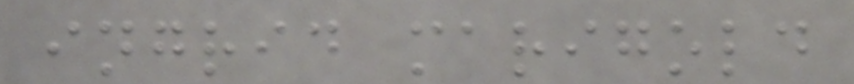ingrid marigold
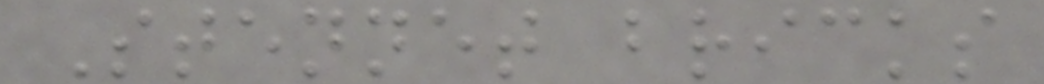Stennet bricks
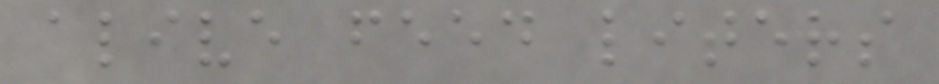alive feed liters
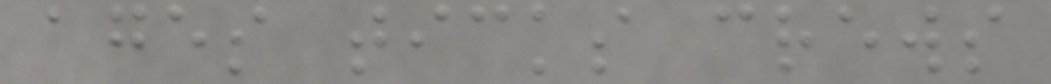ages ticks crews
